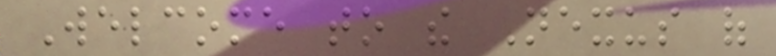Welcome to the Nexus of
